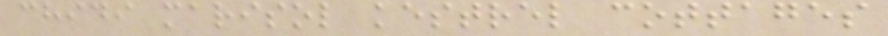chidi marisol kestrel cottages
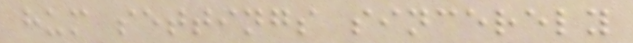hum settings sincerely
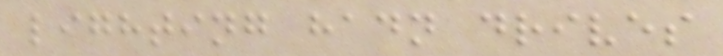lighting hadn drives
